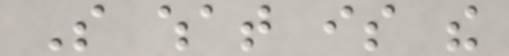So what is the
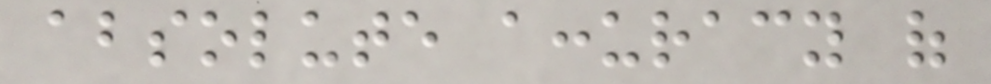absolute accuracy of
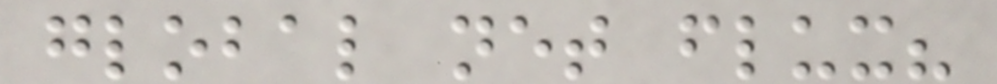global net flux?
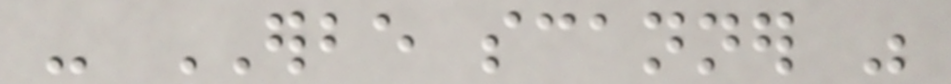- ERBE scanner was
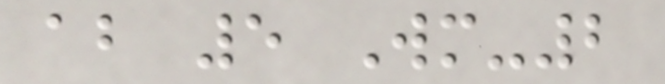about 5 Wm-2
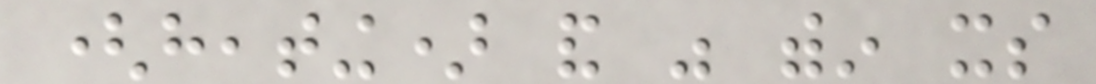(heating) and was within its
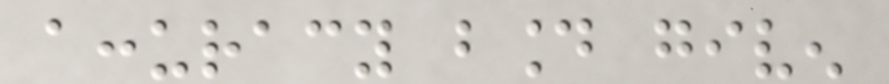accuracy bound given
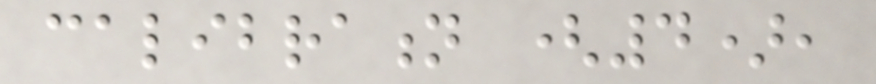calibration (4),
